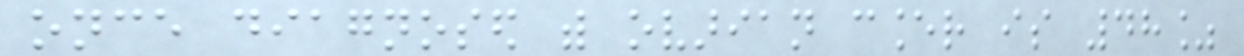once diagnosed with ovarian cancer is 48%
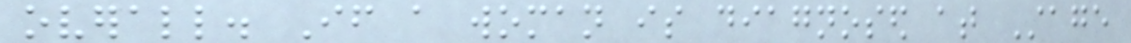overall. If a woman is diagnosed at Stage
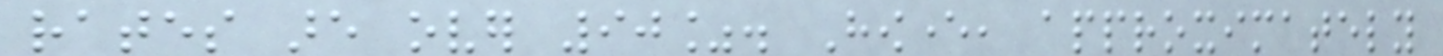rates are over 90%. However, approximately
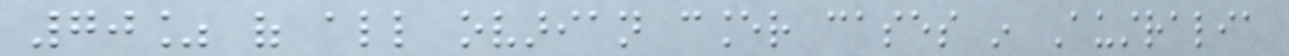70% of all ovarian cancer cases in Australia
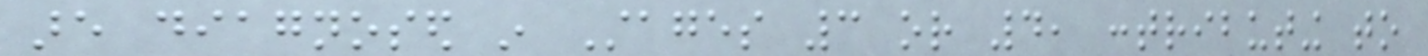are diagnosed in Stages 3 or 4, contributing to
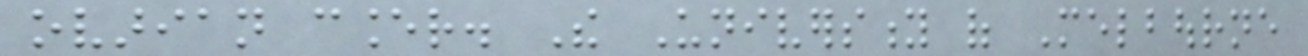ovarian cancer. The University of Melbourne
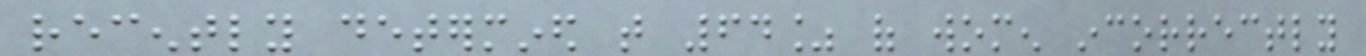recently determined that 64% of women incorrectly
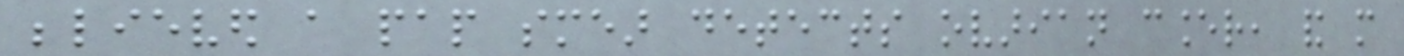believed a pap smear detects ovarian cancer, and more
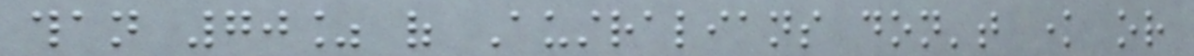than 70% of Australians don't know or
